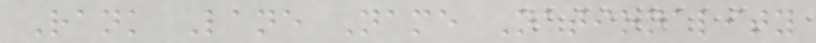Rank Lane Name Nationality
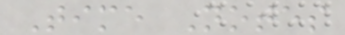Time Notes
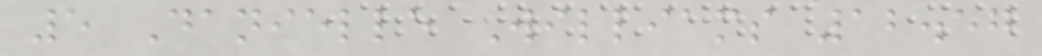5 Danielle Williams 12.57
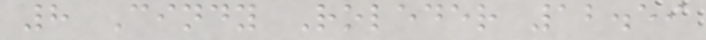8 Cindy Roleder 12.59
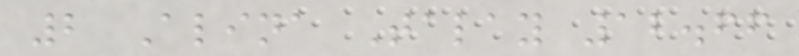2 Alina Talay 12.66
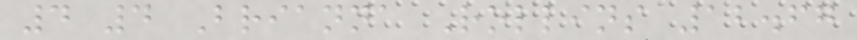4 4 Brianna Rollins 12.67
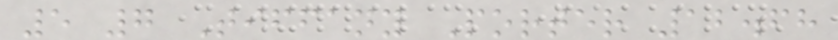5 7 Tiffany Porter 12.68
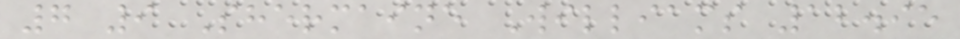7 9 Shermaine Williams 12.95
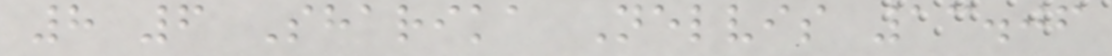8 6 Sharika Nelvis 13.06
